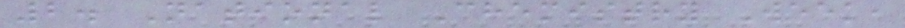2. National Chemistry Week,
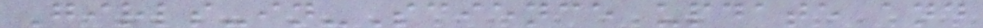Girls-in-Science update and
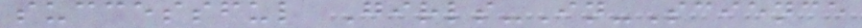successful Girls-In-Science
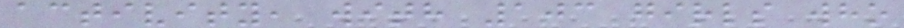activity, with 103 girls who
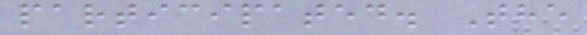participated. The
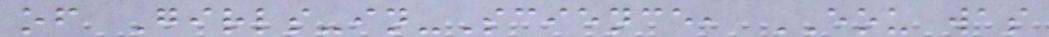of Girls-in-Science, EOU was
